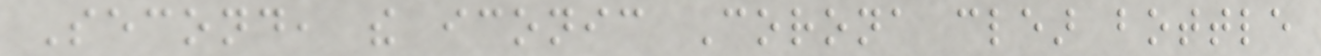Second, the iconic Corona clear bottle
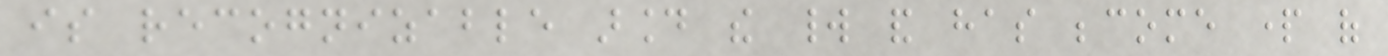is recognizable around the world and has become part of
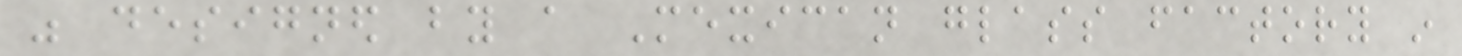was designed by a Mexican glass factory in
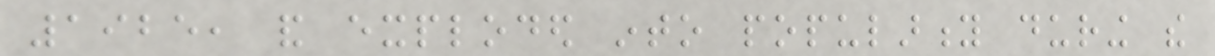1925, and exploded into popularity during the
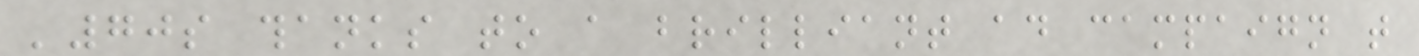'70s thanks to a brilliant ad campaign that
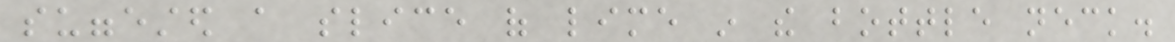suggested a slice of lime in the bottle neck.
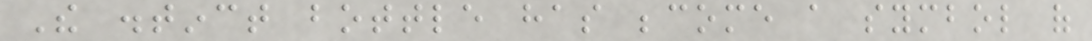The distinct bottle has become a symbol of
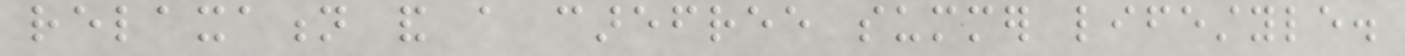relaxation and a carefree summer lifestyle.
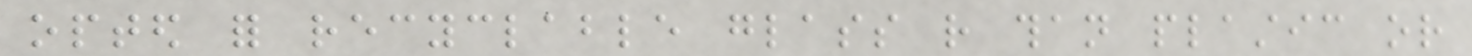opted for recyclable glass rather than plastic or
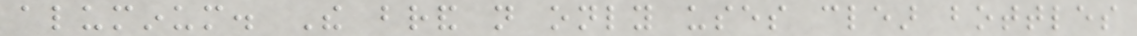aluminum. The brand not only uses clear bottles
